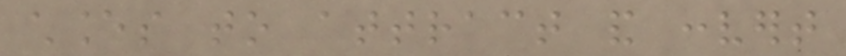chances to attract and convert
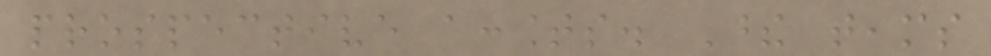prospective accounts. These teams
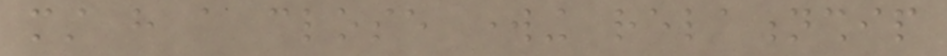must have a close working relationship
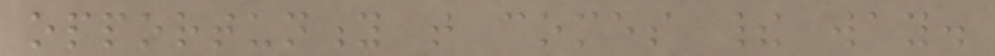opportunity that comes their way.
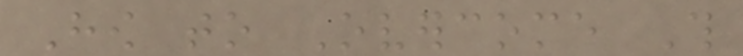How to Overcome This
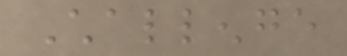Challenge
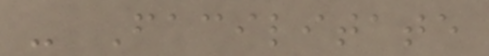- Facilitate
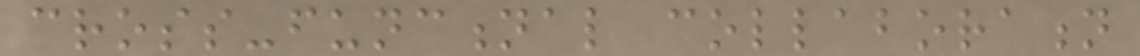cross-functional collaboration
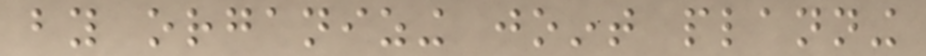by organizing joint planning
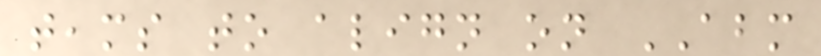teams to align on ABM
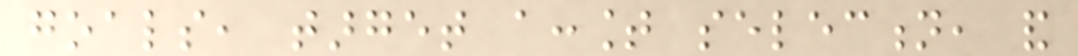goals, target account selection, and
